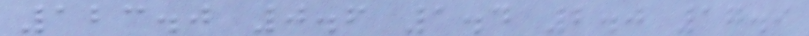123.0 0.6 1.4 2.0 17.9
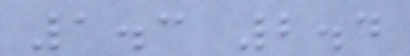1.3 2.4
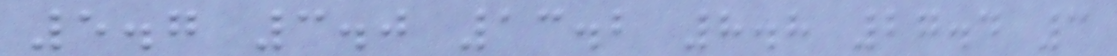5.7 3.0 13.2 8.8 27.4 3
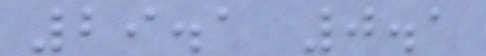29.1 0.1
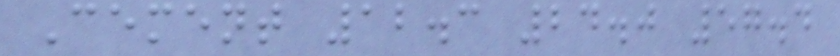Cement 12.3 24.0 57.4
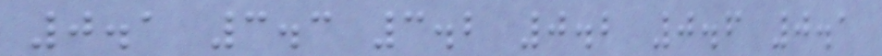0.1 3.3 3.2 0.2 0.6 0.1
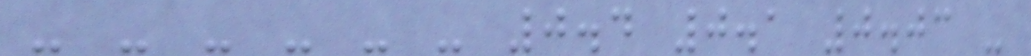- - - - - - 0.4 0.1 0.03 -
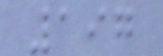197
